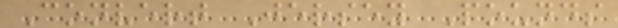Convert Jersey Pounds
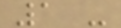1 -
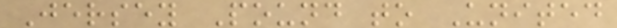Jersey Pound to United
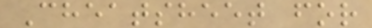Cheatsheet for
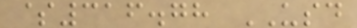$316.78 USD
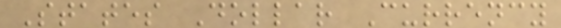States Dollar Currency
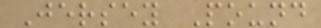Jersey Pound
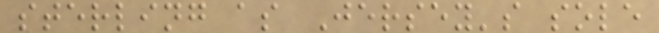sterling as Jersey's sole
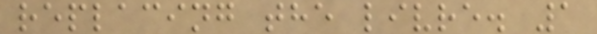replacing the livre. 1
